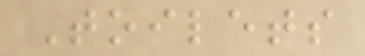Toilets
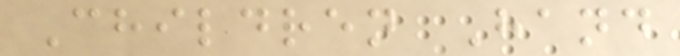Children Hand
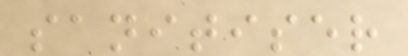sanitiser
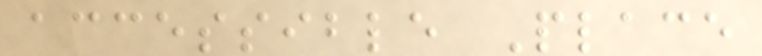accessible Place
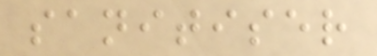sanitiser
